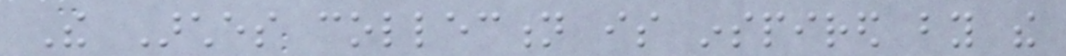The Arches collection is inspired by the
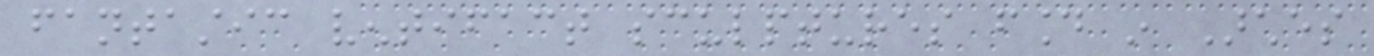fantastic ventifact sculptures found in Arches
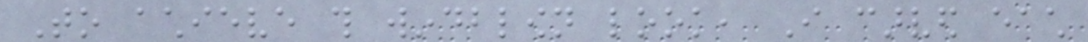To achieve this windblown look, I carved each
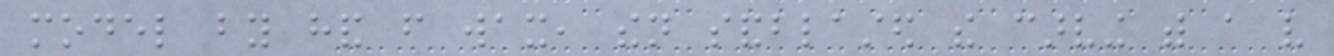model by hand from wax, then sandblasted the carving with a very
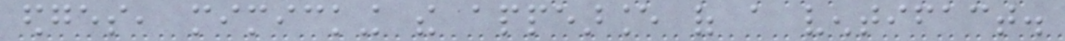edges, mimicking the appearance of a ventifact.
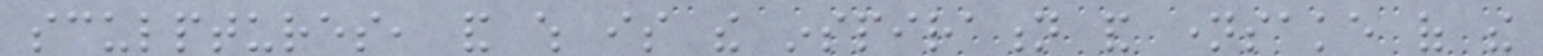sculptures, and which is the inspiration and namesake of the
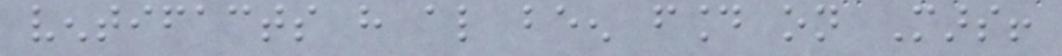ventifacts have also been found on Mars!
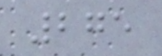275
